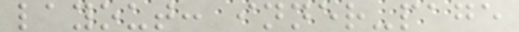layout: inner-page
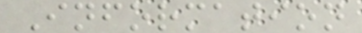Information
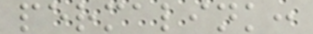permalink:
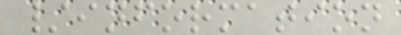/information
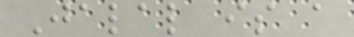Jalal is a
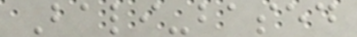Bali-based
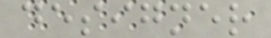designer
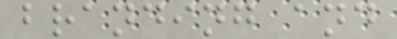branding and
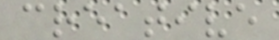creative
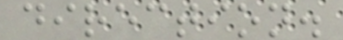direction.
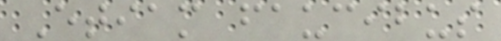Etiam faucibus
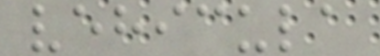vehicula
